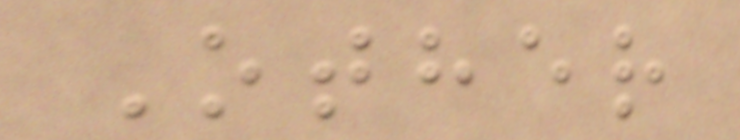Other
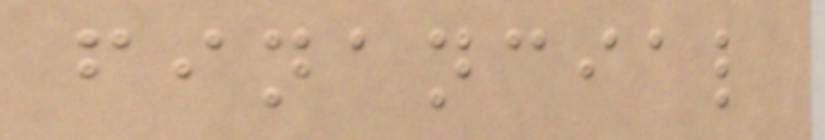financial
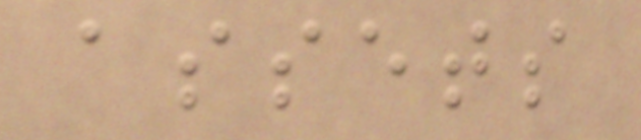assets
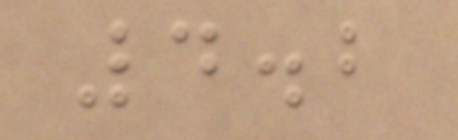4.2
